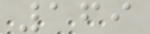169
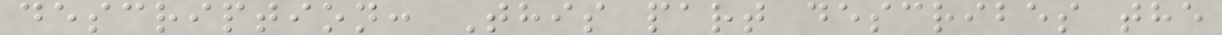description: This part describes the
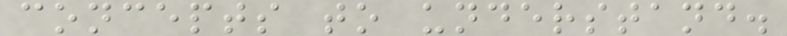concepts to understand.
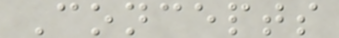Concepts
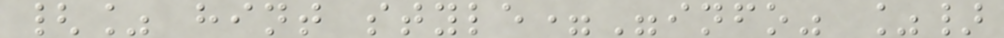{% hint style="info" %}
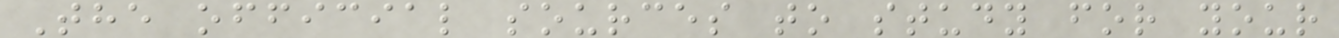The official sources to study for your
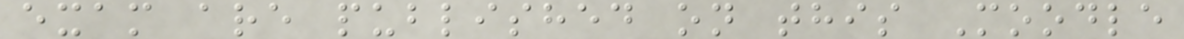exam are published on this Moodle
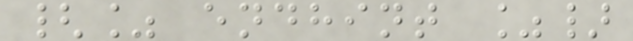{% endhint %}
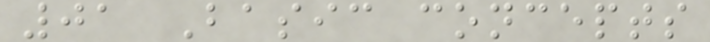01 Basic concepts
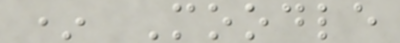* Moodle
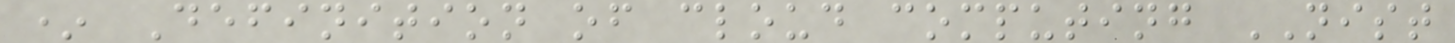* Definition of cloud computing NIST
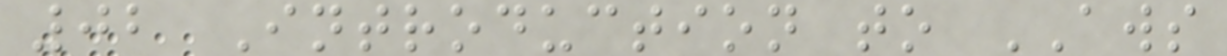02 Introduction to AWS
